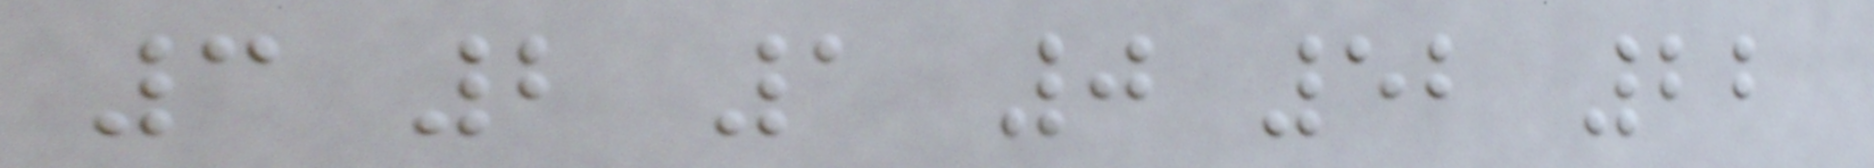3 2 1 0 52 22
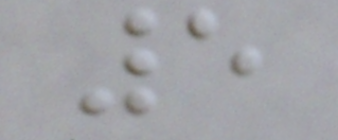5
